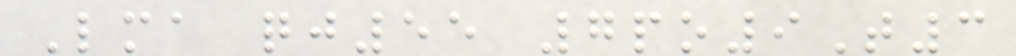Lma qj55 7po9T3
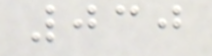030
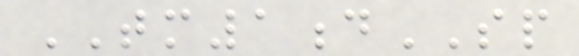TM1dSP
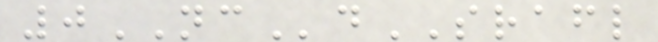0NCdSRAFL
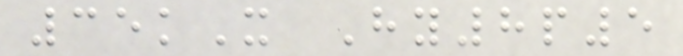35kX Hy8p5
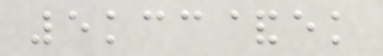5kcc&ek
